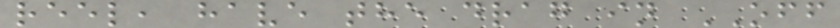reel, have the drag in OFF
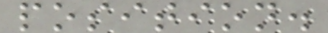position.
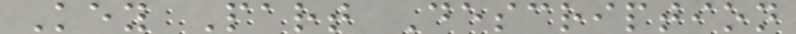Key Part Description
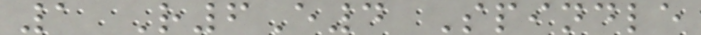1 R6E4 Spindle
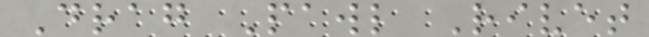Drag Pawl Rivet
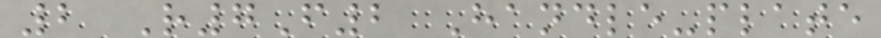2 R7F2 Handle-plate
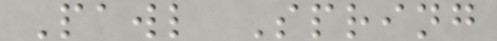Pawl Spring
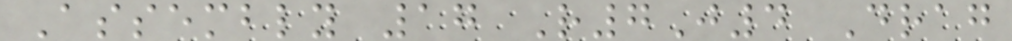Assembly 17 R7J4 Drag
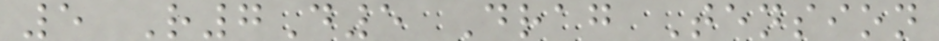5 R7D5 Drag Tension
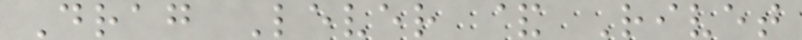Drag Lever & Rivet
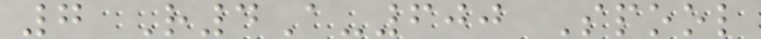7 R4A-600 Spool
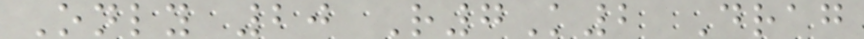Only 20 R7K2 Drag
